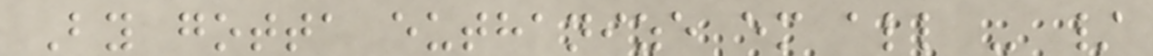By gotta euthanize em all - /
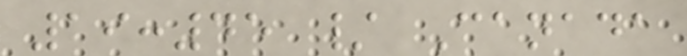19:45 / Canada
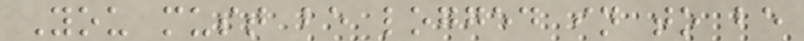You must be logged in to be
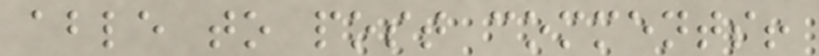able to post comments!
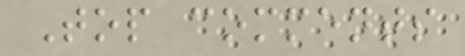Top comments
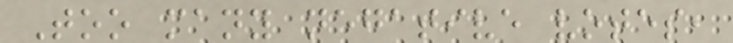Too many negative votes,
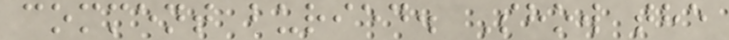comment buried. Show the
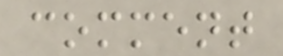comment
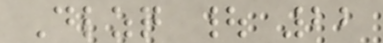Dlzq | 22
